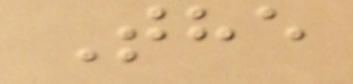The
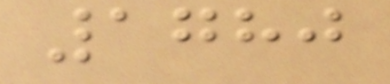1780
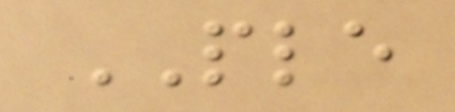PLE
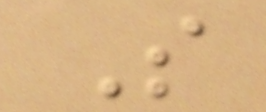S
